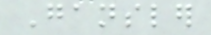Gansler
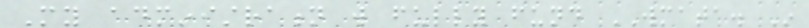My administration will fully fund WMATA. In
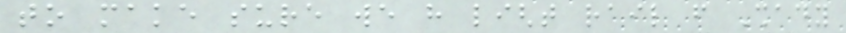to make sure we have light rail from Shady
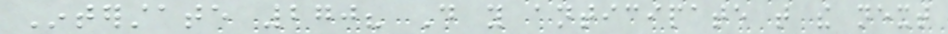Interstate 270? Do you anticipate that the next
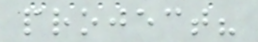project?
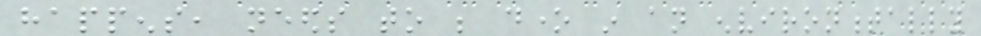happens, needs to be done in an environmentally
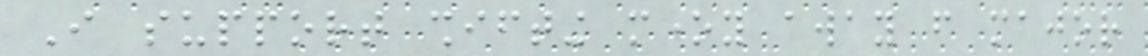I support shifting money away from major
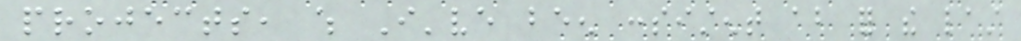projects, which I've been consistent about for the last
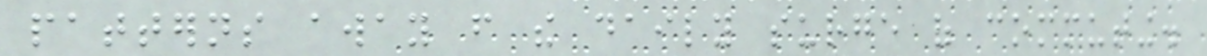patterns away from the daily surge of commuting.
